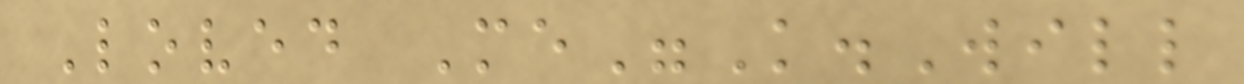Loved Me"K.Will
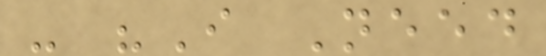- "I Need
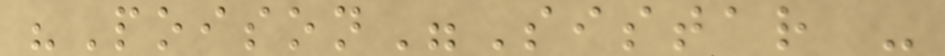"Poison"Sistar -
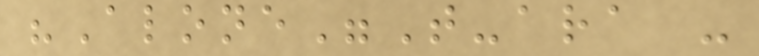"Alone"T-ara -
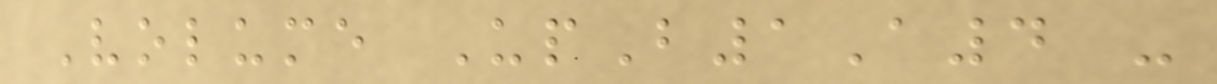Volume UpB1A4 -
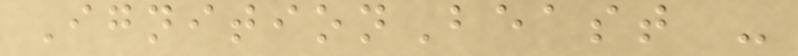IgnitionBeast -
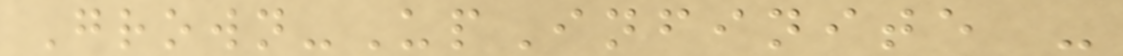Grown-UpInfinite -
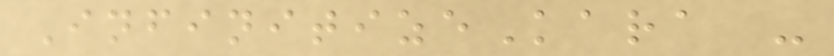InfinitizeKara -
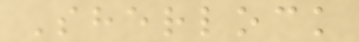Sherlock
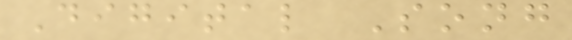Digital Song
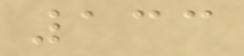133
